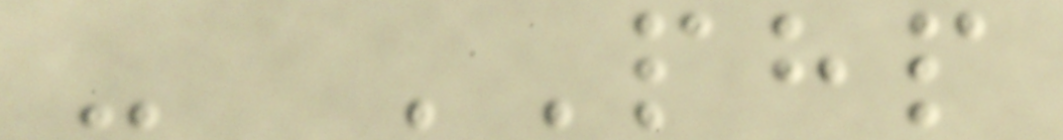- PHP
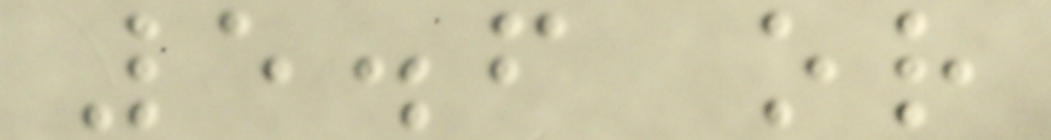5.6 or
